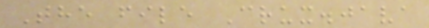The file Crux.java
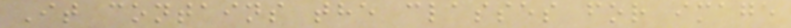It contains the classes for image
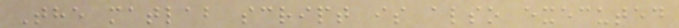The matlab script is also executed
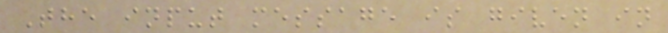The input message is given in
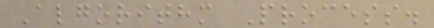Algorithm Process.
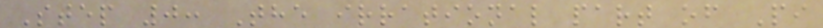Step 0: The irrational part of Pi
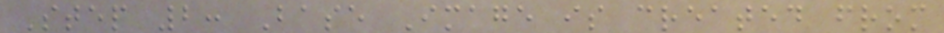Step 2: Base Image is created from
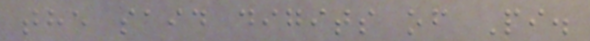the said digits of Pi.
